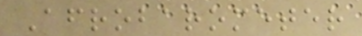Afrobarometer
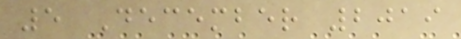5 December 2019
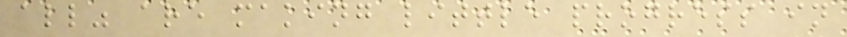all" are making little progress in
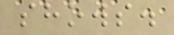shows.
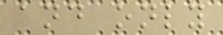and only
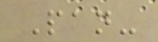Pan-
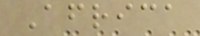Africa
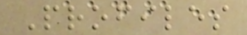Profiles
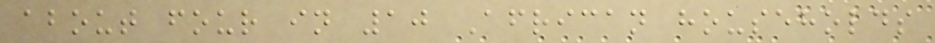about four in 10 African households
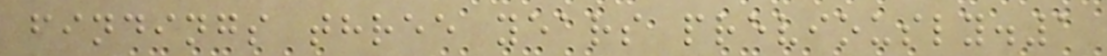findings three years previously.1
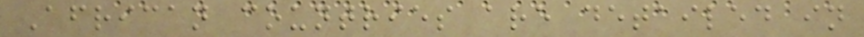African countries are detailed in
